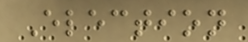Election
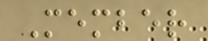Member
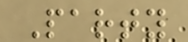Party
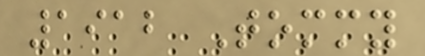1912 Tommy
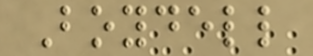Boydell
